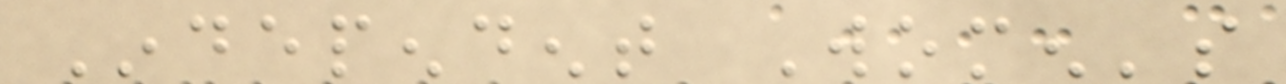Independent Women's
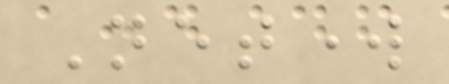Network
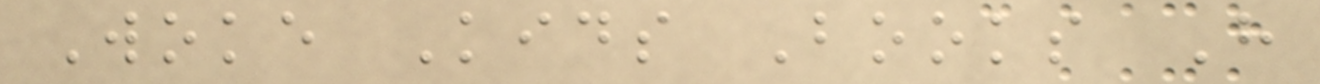Woke Kids Books Have
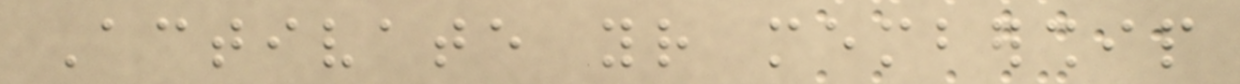Activate your membership
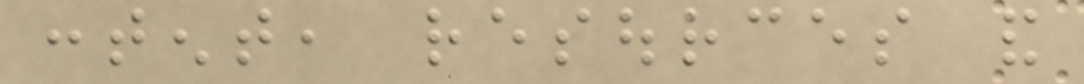content, resources and
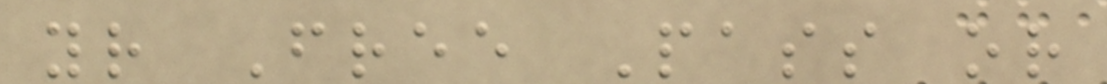your Free Pass or
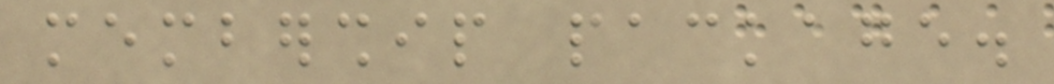membership package.
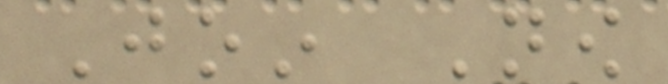Join Now
